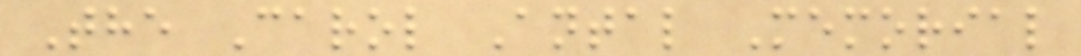The Carol Antal Memorial
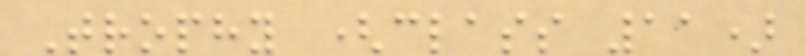Trophy (class 11)
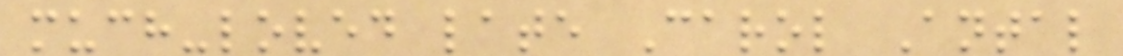much-loved late Carol Antal
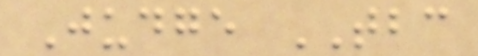Judge TBC
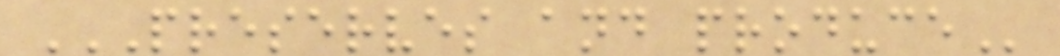PRESERVES AND PRODUCE
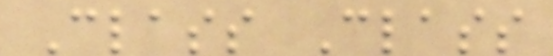Class Class
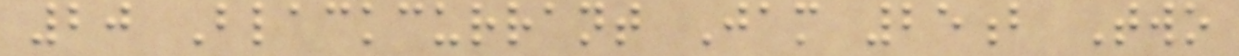20 Blackcurrant Jam 25b Two
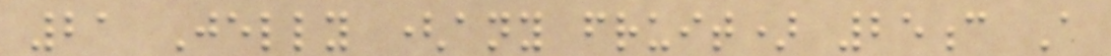21 Jelly (any fruit) 25c A
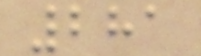281
